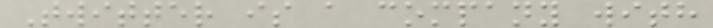Twitter is a company with
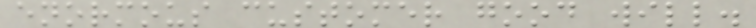enormous customer good will.
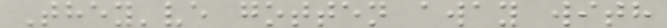They've gotten away with
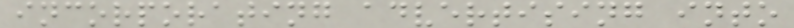incorporating advertising into
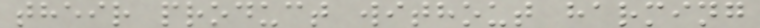their product without harming
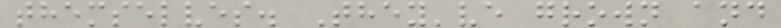themselves. They've grown and
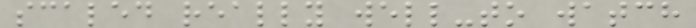scaled really well-to watch
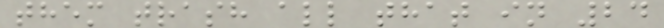them trash all that in 24
